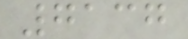7137
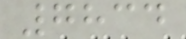7834
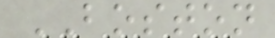BOSTON
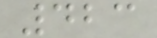423
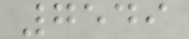7549
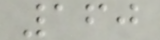160
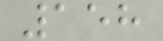158
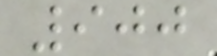900
